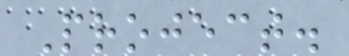Project.
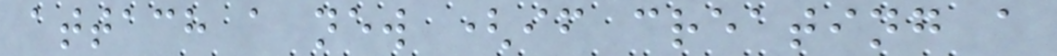attach a new (if creating a
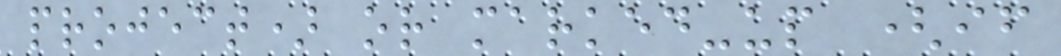project) or marked-up (if
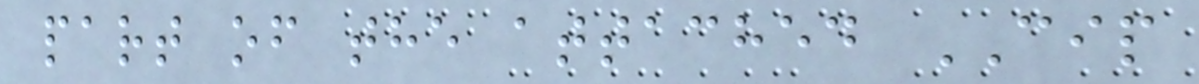part of the attached CIP
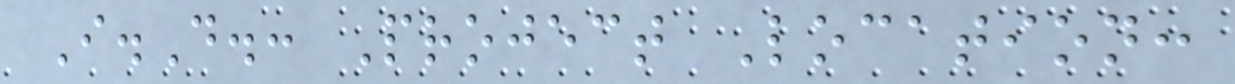I.D.: Project Location:
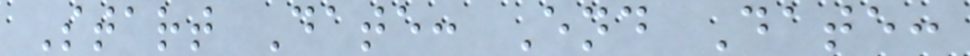Start Date: End Date:
